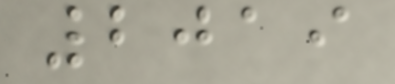2019
